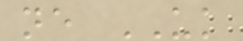ne UK
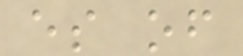es of
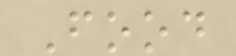Food
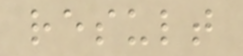result
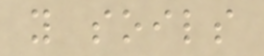y soils
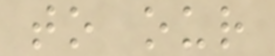to our
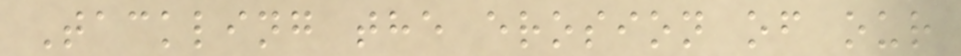Tackling the erosion of our
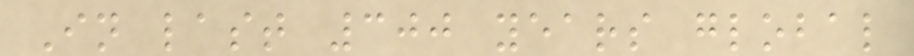In last 300 years global
